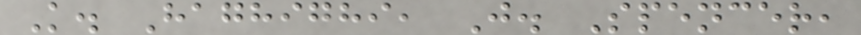K. Haghighi, J. Spencer,
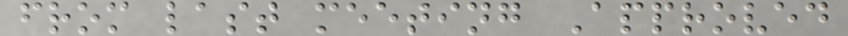from last meeting Approved
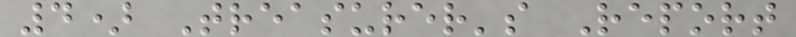4) Treasurer's Report
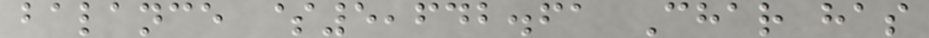balance $5,642.61 Char has
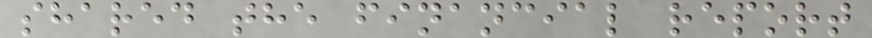shared the financial report
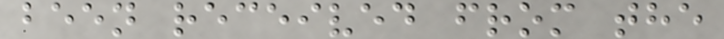been received from the
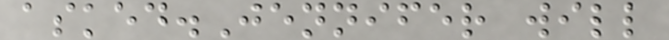asked.Jennifer will
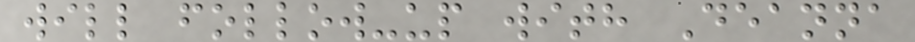will follow-up with Deanna
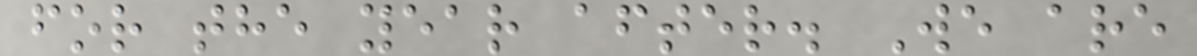for the year after. We are
